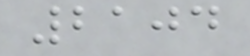2104
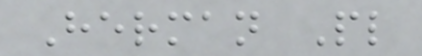Herman Pl
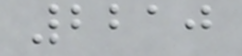2210
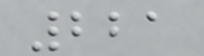221
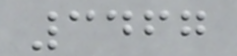3467
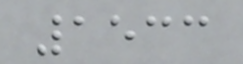1533
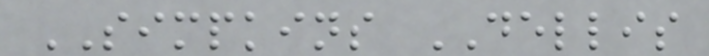SIMPKINS DELLIS
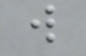w
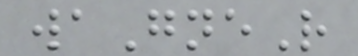waGneR
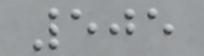505
